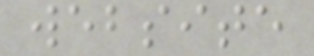website
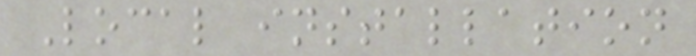Local installation
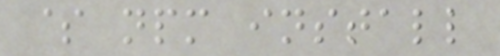$ npm install
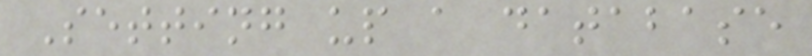Setting up a database
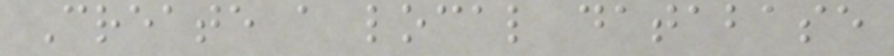Create a local database
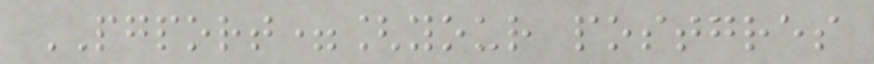PGPORT=[your postgres
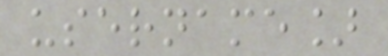username]
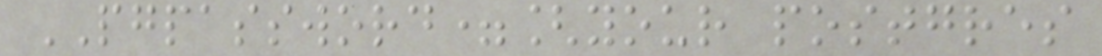PGPASSWORD=[your postgres
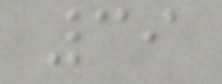39
